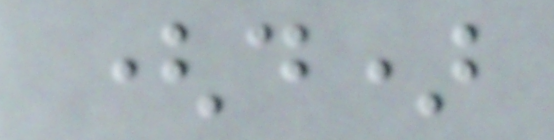(d)
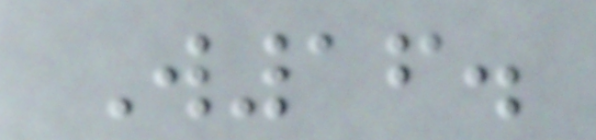W16.
